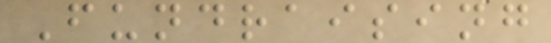Fundraising
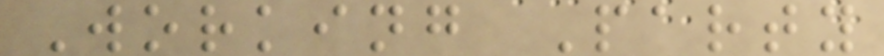Working Party
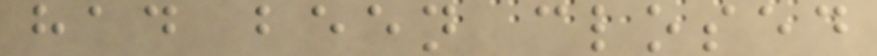had been closed
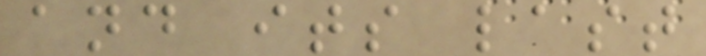and its last
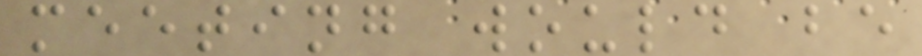meeting would be
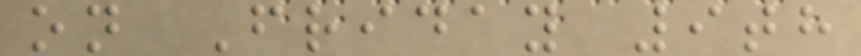on Friday 9th
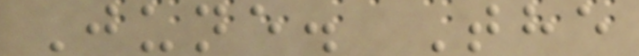June. The
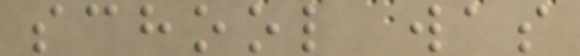school was
